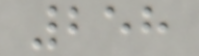258
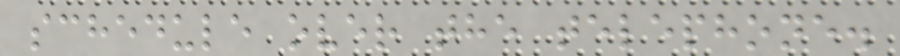schedule over the telephone.
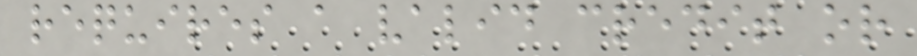requires a valid credit or
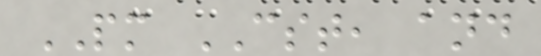PM CST, and
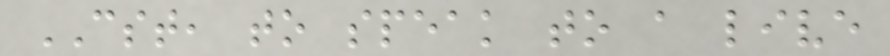CST, to speak to a live
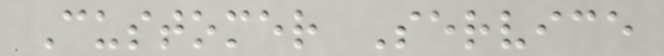Customer Service
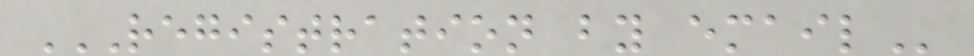REGISTRATION BY EMAIL
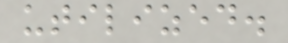utilized.
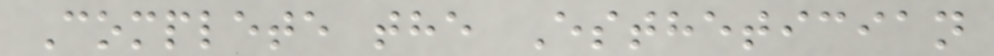Complete the Esthetician
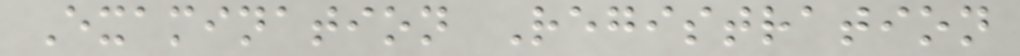Examination Registration
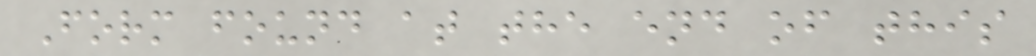Form found at the end of this
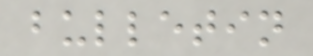bulletin
